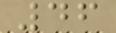46
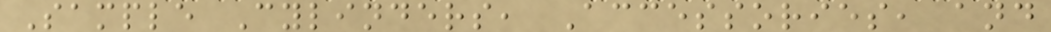Sample Cylinders, Accessories, and
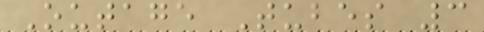Outage Tubes 3
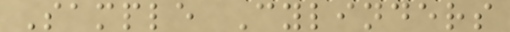Sample Cylinders
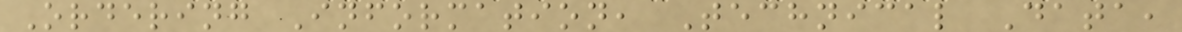Ordering Information, Technical Data,
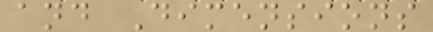and Dimensions
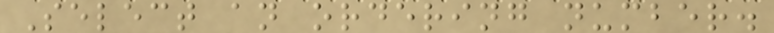Select an ordering number.
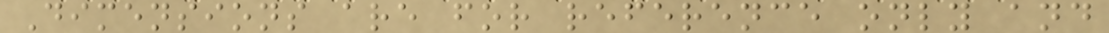Dimensions are for reference only and
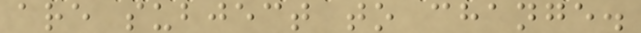are subject to change.
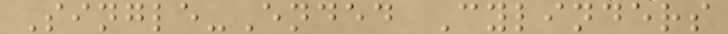Single-Ended Cylinders
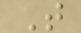T
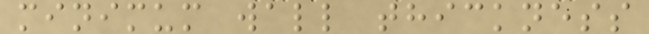minimum wall thickness
